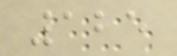125
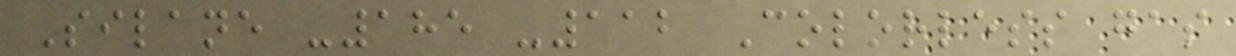Silane -185 -112 Colorless gas
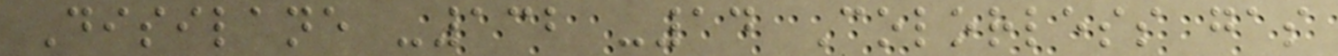Disilane -132 -14 Colorless gas
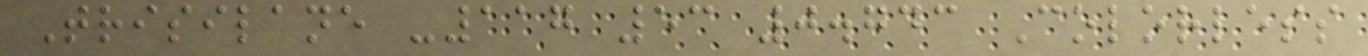Trisilane -117 53 0.743 Colorless
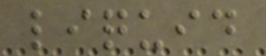liquid
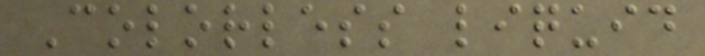Colorless liquid
